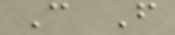C F
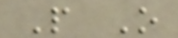P O
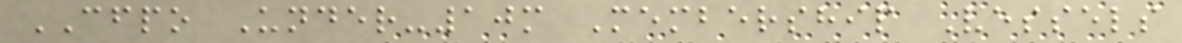CFPO Under-10m Membership Vessels
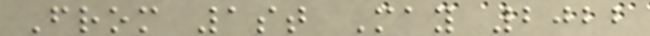From 1st May 2022
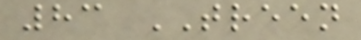83 TREEN
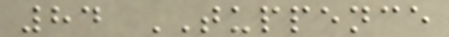84 TUPPENCE
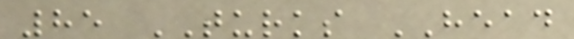85 TURKS HEAD
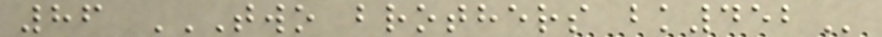86 TWO BROTHERS BK452
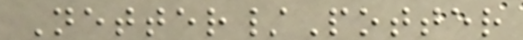Netter/Potter
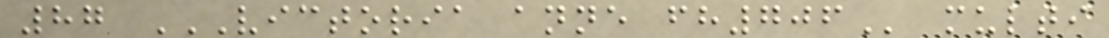87 VICTORIA ANNE FH706 multi
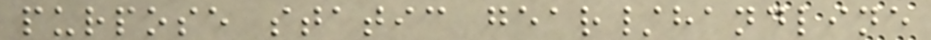purpose static gear/handline
